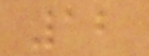12
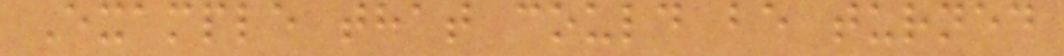Example that could be turned
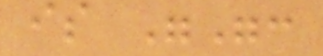is "":
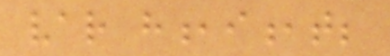var h,i,t;
